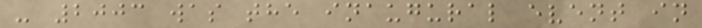- 2003 was the inaugural event in
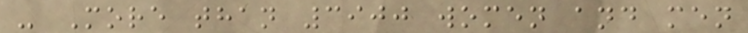- More than 3900 women and men
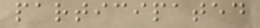participated
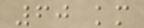60 km
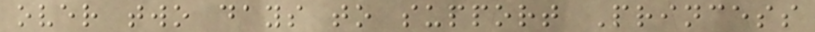over two days to support Princess
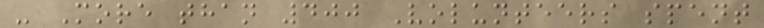- More than 400 Volunteers spent
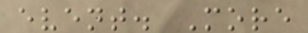event. More
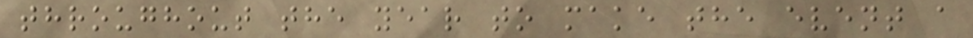throughout the year to make the event a
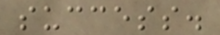success.
